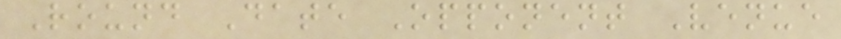Round Date Opponent Venue
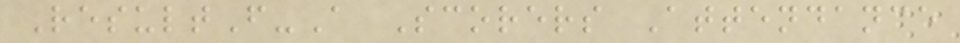ResultF-A Scorers Attendance
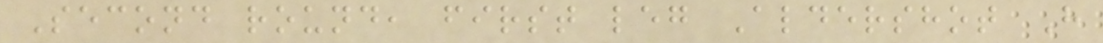Second round, first leg Aldershot H
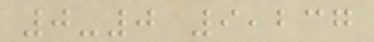0-0 9,237
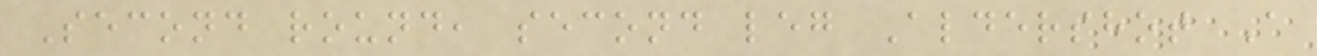Second round, second leg Aldershot A
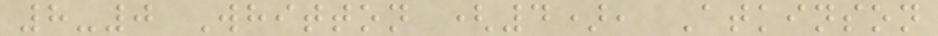8-0 Whitton (4), Atkinson
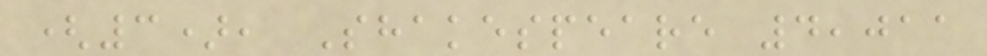(3), Shakespeare 4,011
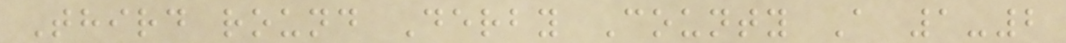Third round Derby County A 1-2
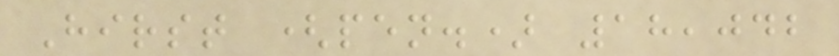Hirst (pen.) 18,042
